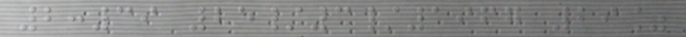2:39 25/3/1967 29%
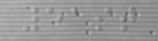51st
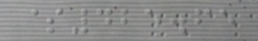$425.65
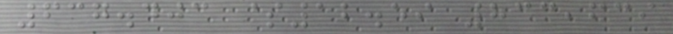637.403 $12.59 833,639
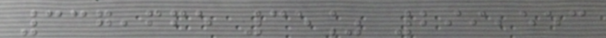337,665 35% 299,553
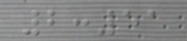2:51
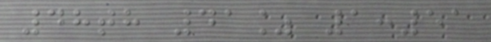48th 41% 1:51
